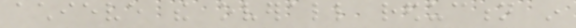achieve the overall reduction in
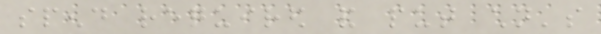spend required and put children's
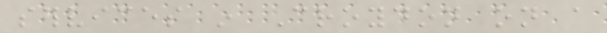services in Croydon on a
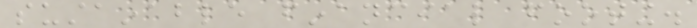sustainable financial footing.
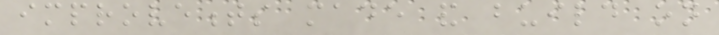improvements made and build on
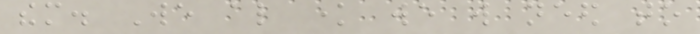them. We also know we will need to
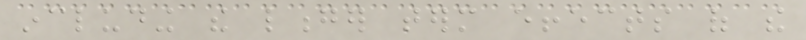including the longer term effects of the
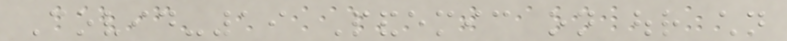Covid-19 Pandemic on our children
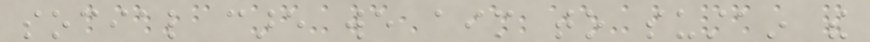social care we aim to sustain the
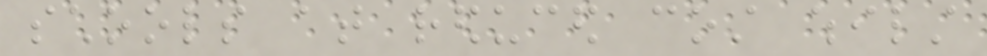schools at reduced cost whilst
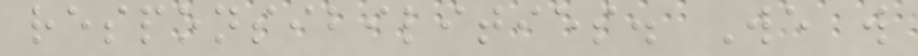responsibilities. We will
